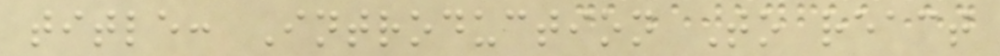title: Introduction To react
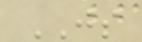JS
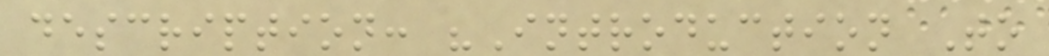description: "Introduction To
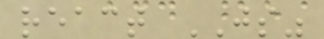react JS"
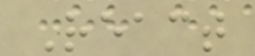React
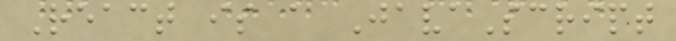React is a JavaScript
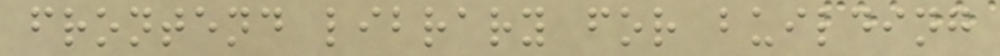frontend library for building
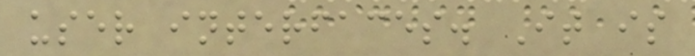user interfaces. It is
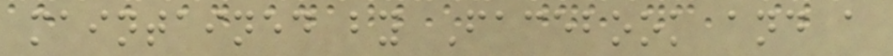maintained by Facebook and a
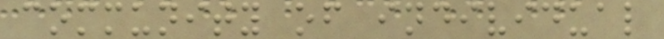community of individual
